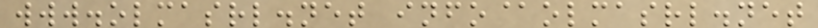www.olmasrl.net info@olmasrl.net
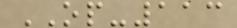OP-113
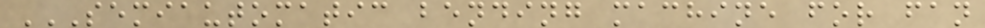SEMIAUTOMATIC BENDING MACHINE FOR FAN
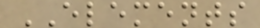ELEMENTS
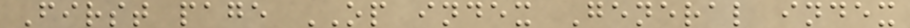First page OP index General index
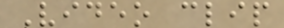Video clip
